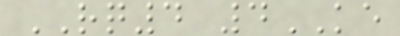RQ4 4KE
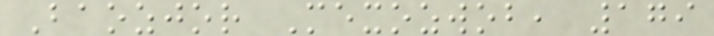Baozjor Mexozwob, 179
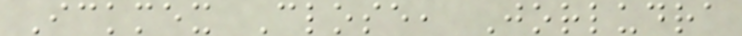Ickmex Close, Jorludra
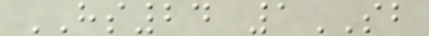HS24 1SB
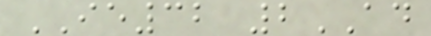IE32 2AD
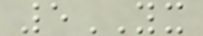5YX
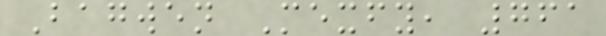Bagwen Mexfy, 761
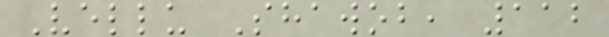Vellu Shawob, 112
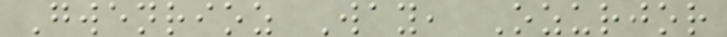Gwenrioz Way, Ozurjor
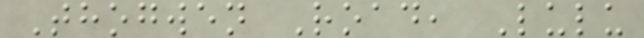Thogwen Road, Lulu
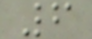6
